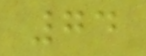74
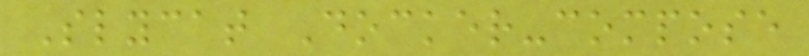Slycat Docker-compose
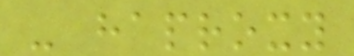- haproxy
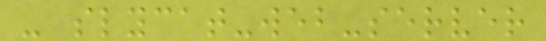- slycat-web-server
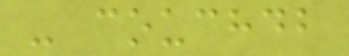- couchdb
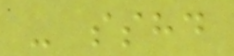- sshd
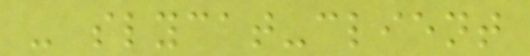- slycat-client
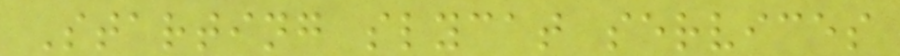Starting slycat services
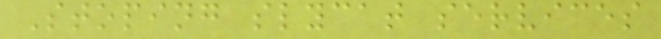Stoping slycat services
